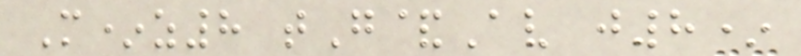M*z8 tG&Av j8*
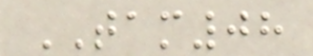TAM08
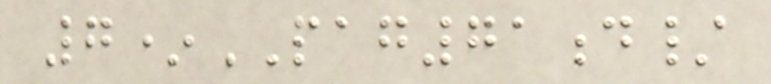7*PAG71d/
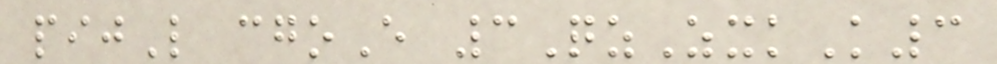pijL cgoE 3QzZxkK3
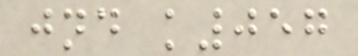jnd k057
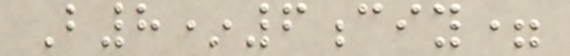B8*6ciy=
